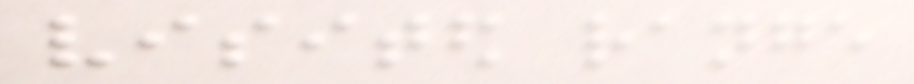visited range
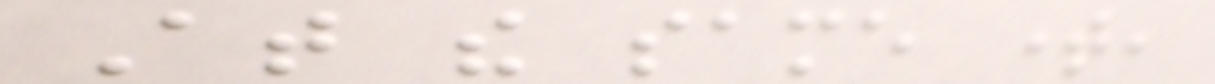At the same time,
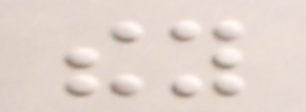they
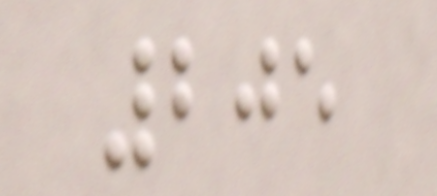205
